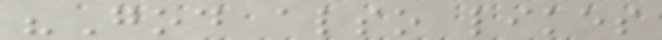"God also likes
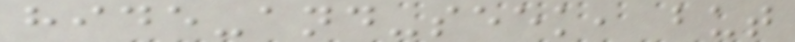hide-and-seek, but
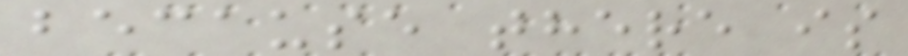because there is
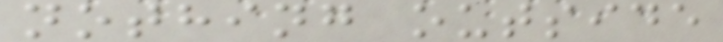nothing outside
